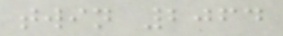twin 2064
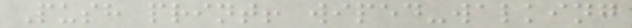Push print! wiped-walking
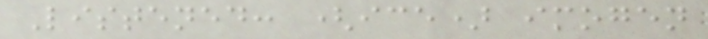Listened: (ice) imogen
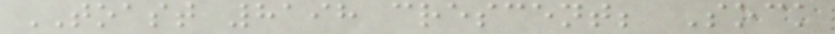TOAST 8198 crescent; Sock
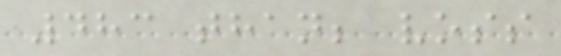483 than; voss
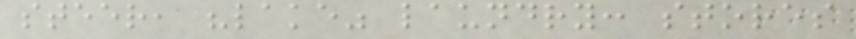steer, "lake" laundry: stores
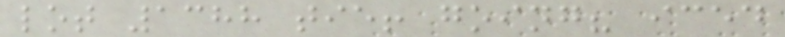lot 1388 tie! going? iced
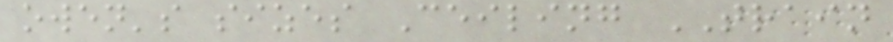owen's sizes Ceiling TRAIN
